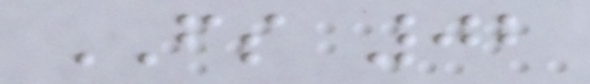FS 02
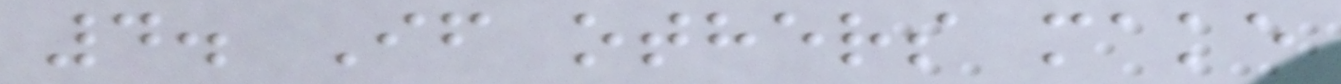4. If others make
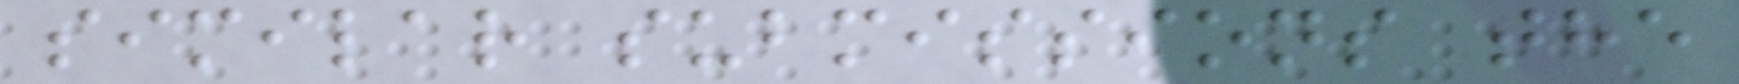similar submissions the
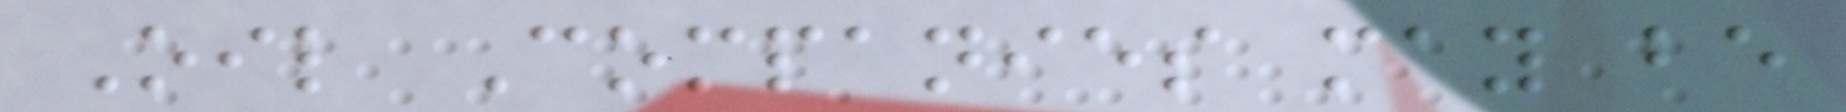Oil Companies may be
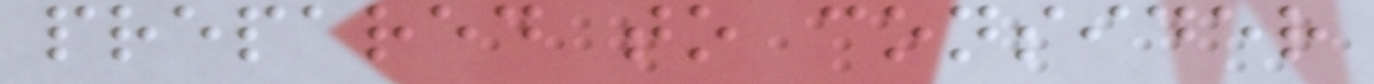prepared to consider
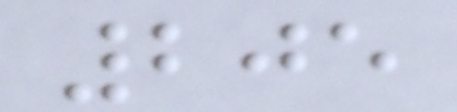205
